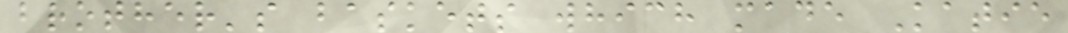brother's baskets which made Katie
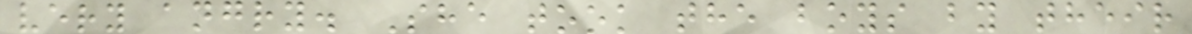very angry. She took the boys by their
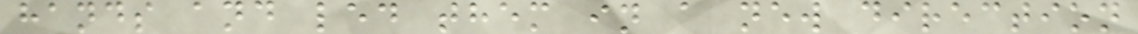hands and led them in a new direction
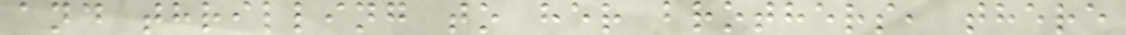and thrilling to her brothers, there
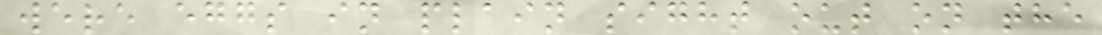were eggs in plain sight out on the
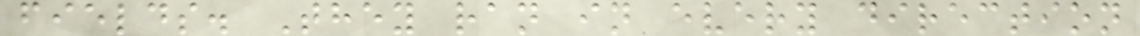fields. They ran in every direction
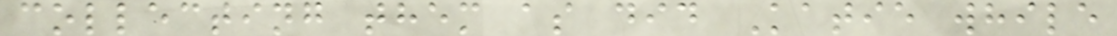collecting them as did Katie while
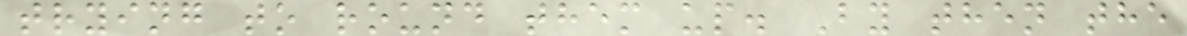trying to round them up. By then the
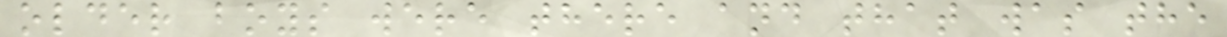older boys were there and that was the
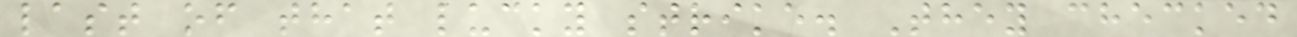last of that lucky strike. They checked
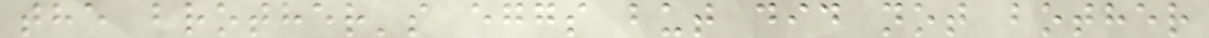the brother's eggs but did not bother
